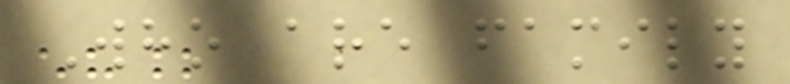Who are family
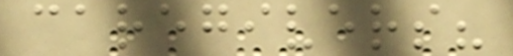caregivers?
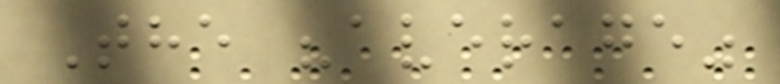The "average"
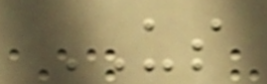US
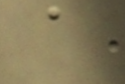a
